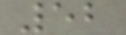52
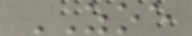ZOE
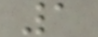1
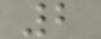2
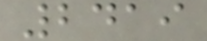2419
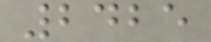2425
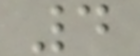4
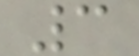3
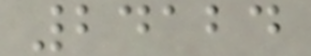24124
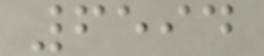6594
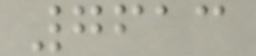7613
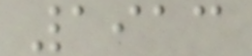1913
